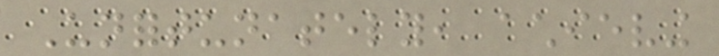Unfortunately, achieving
